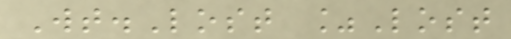Wt.Lost %Lost
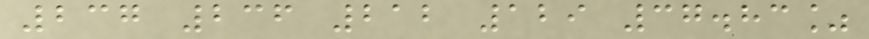237 236 212 129 37.83%
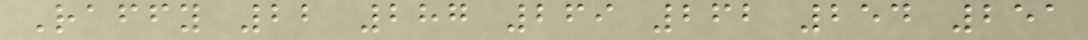Raffy 22 287 269 262 254 251
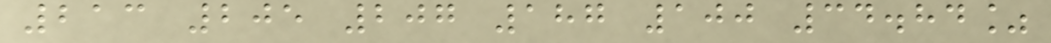213 205 207 187 100 34.84%
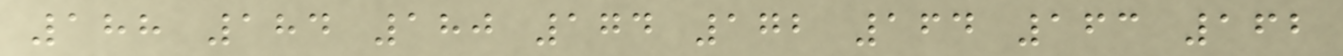188 184 180 174 172 164 163 162
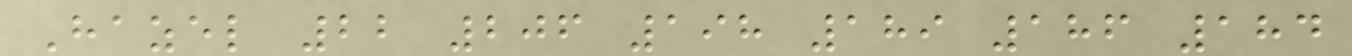Hazel 22 206 198 189 186 184
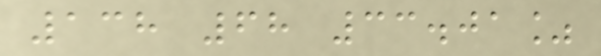138 68 33.01%
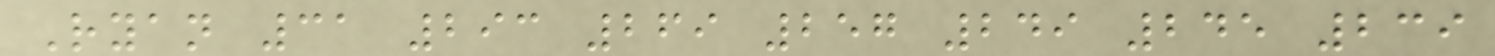Ryan 31 293 269 257 249 245 239
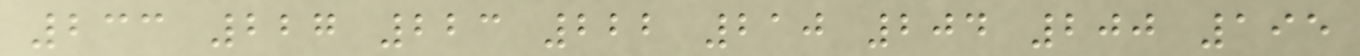233 227 223 222 210 204 200 195
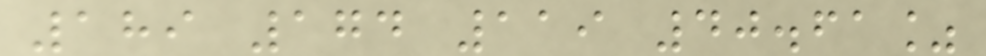189 174 119 40.61%
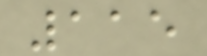115
